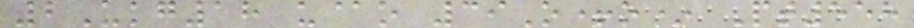2Ukg18 u@o 39O+o* Pt558
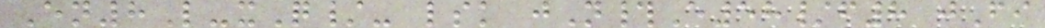En8L-xQ/- lsk jN#E58/f8 jFi
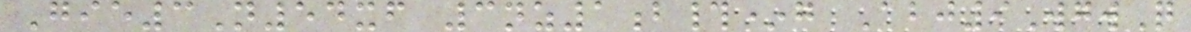Gie3N54xf 3nz1b#*g Abj9WgwQ
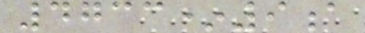4733*9a
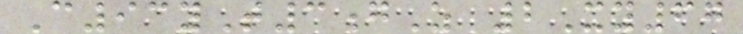C93yT3gZ 2Xy67
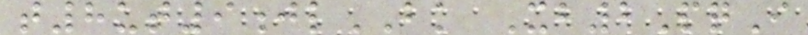t8ut9jlBK Xb2PqI
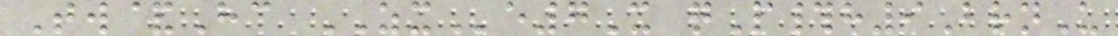Tw&Hc ZXe7X qP#h9BrnU
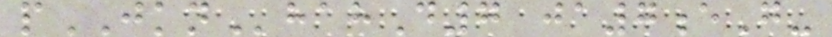pJKNhahD7 ja7eG-
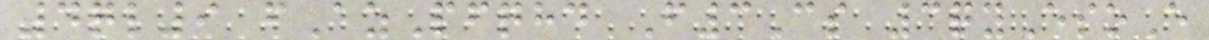4ql9 fAzPfqhd F3Cs 3qyEsoE
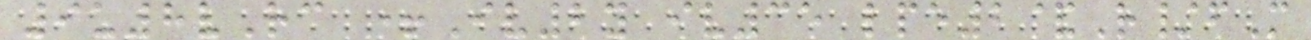9u8vRc +Iv2y iv35 lpe2&R/fM
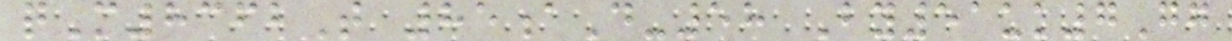qM8362T 85aD-58 By51uk7Gg
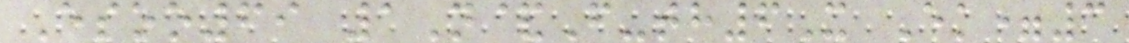Esoo69 1N&F-th6X Ek=3
